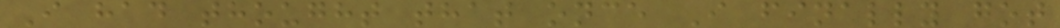I had thought that once I finally got
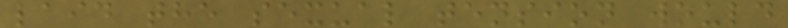laid the sexual tension would
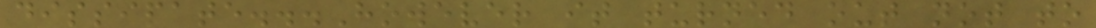dissipate...However it turned out not to
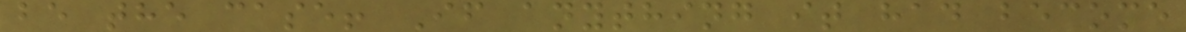be the case! If anything it had become
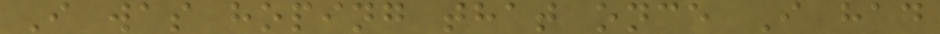I was hoping that once I had
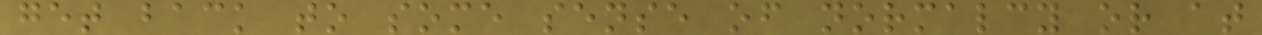get back to some sense of normalcy or at
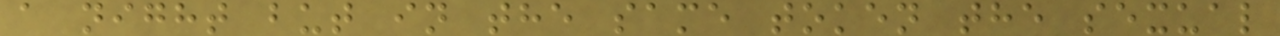a night but in the same token the sexual
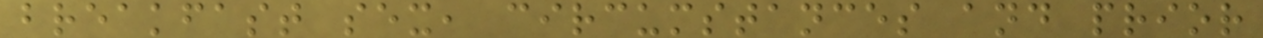breakfast sex, circumstances and prior
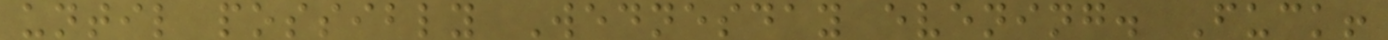until possibly Wednesday evening. Fuck!
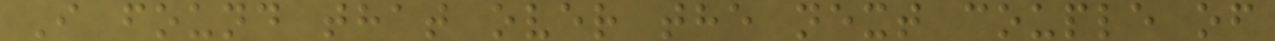I found that over the next couple of
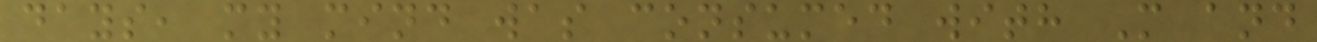days, my mind was consumed with M and
